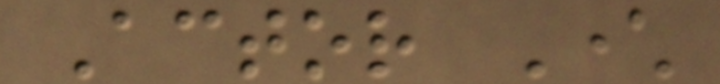Actor Character
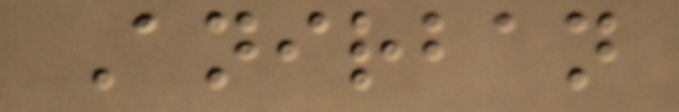Anirban
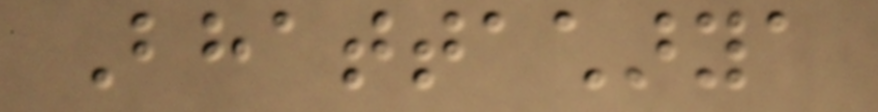Bhattacharya
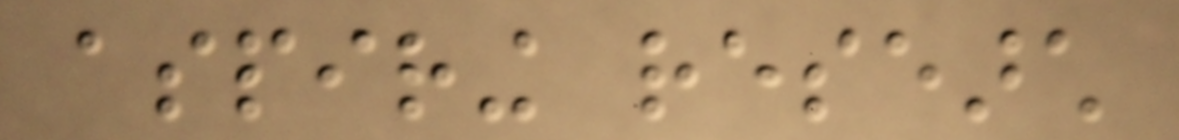aspiring research
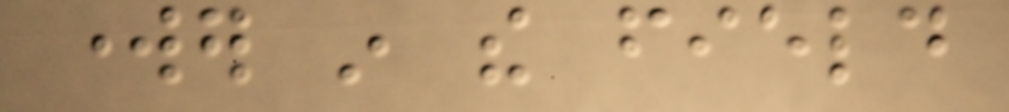worker in the field
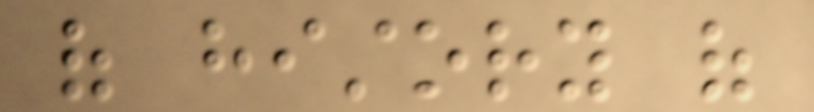of history of
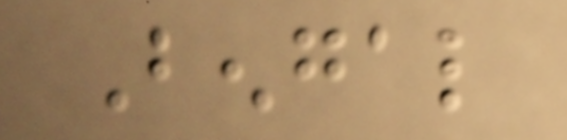Bengal
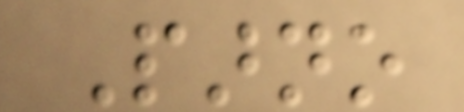Parno
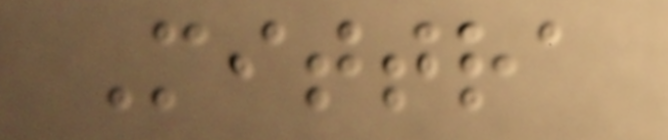Mittra
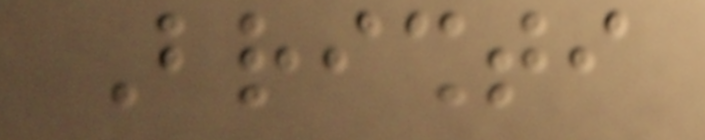Brishti
